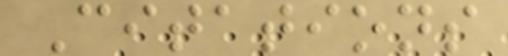Citations
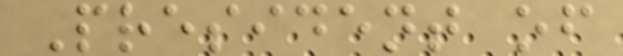President of
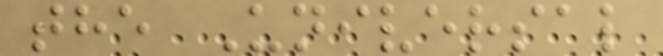the Universal
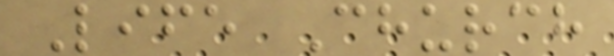Life Church
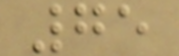75
